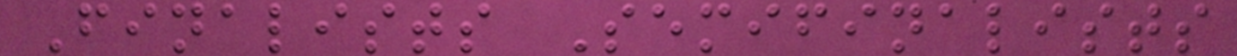Finalists Semifinalists
